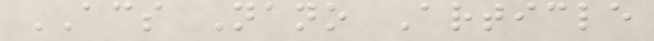ACS Nano Article
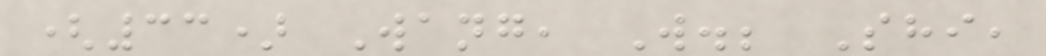(33) Wang, W.; Shi,
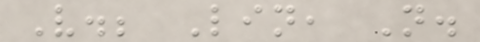V.; Lin, N.
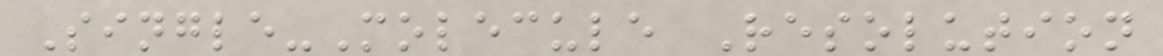Single-Molecule Resolution
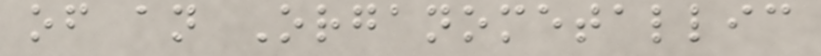of an Organometallic
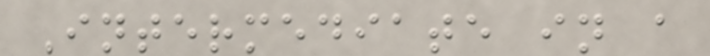Intermediate in a
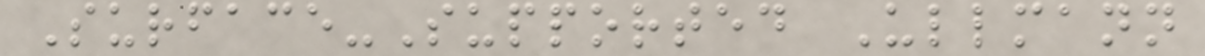Surface-Supported Ullmann
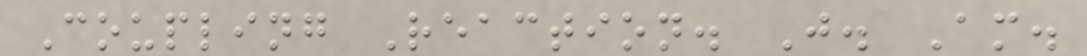Coupling Reaction. J. Am.
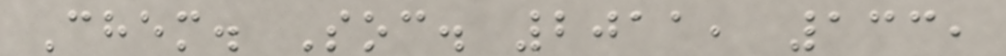Chem. Soc. 2011, 133,
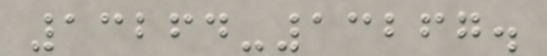13264-13267.
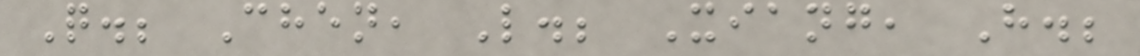Q.; Chen, L.; Xiang, H.;
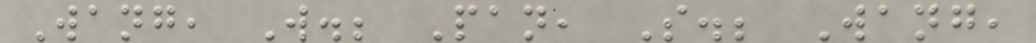Wang, W.; Pan, S.; Wang,
